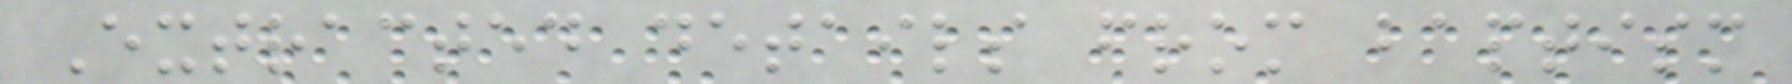Extracted details from baptism
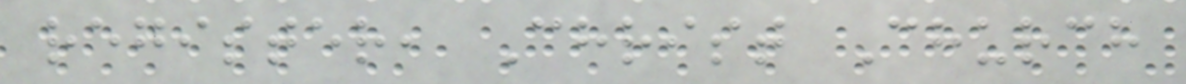register, Christ Church
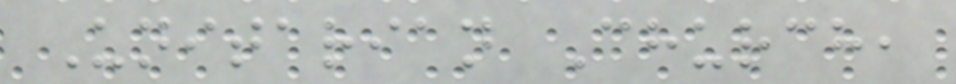Unitarian Church,
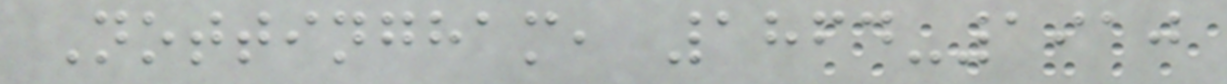Nottingham, 1864-1910
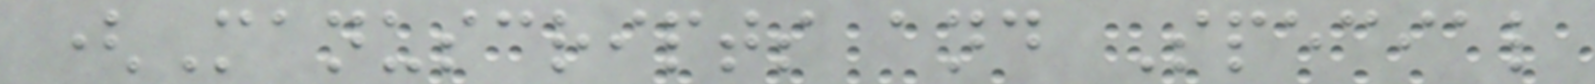(Manuscripts and Special
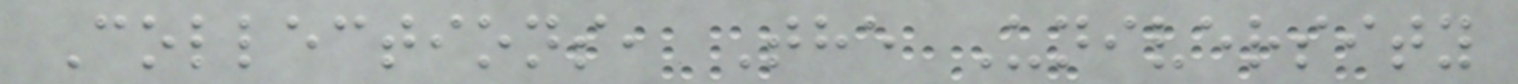Collections, The University
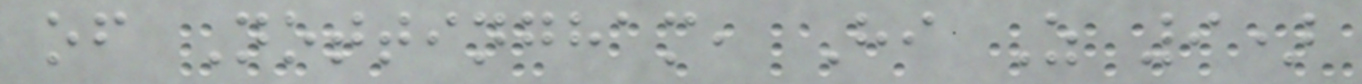of Nottingham, Hi Z 9)
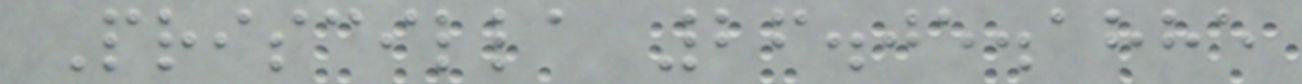Priscilla 26.05.1885
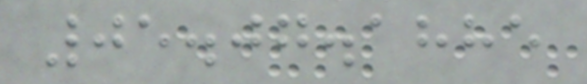05.07.1885
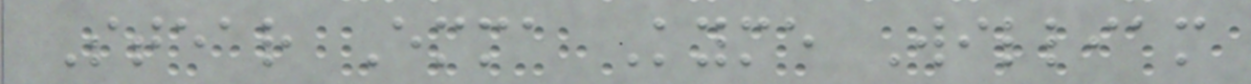Stear Emma Kyme William
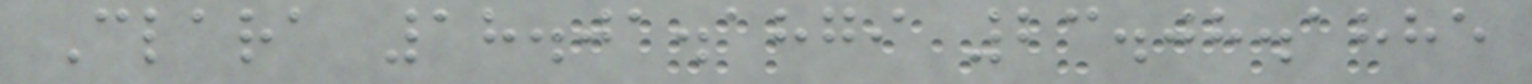Clara 18.01.1879 23.08.1885
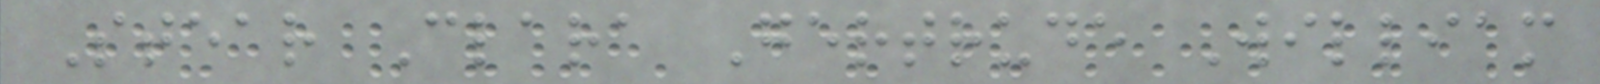Stear Clara Gertrude William
